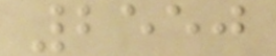2550
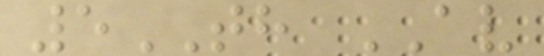5TH AV
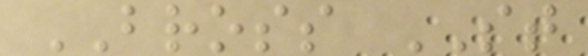BROSS ST
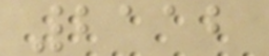2112
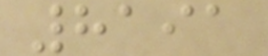8191
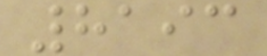8193
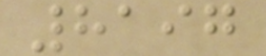8197
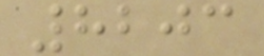8203
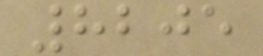8205
